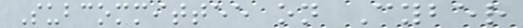Subcommittee on Cyber
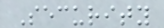Security
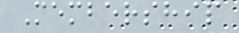Membership
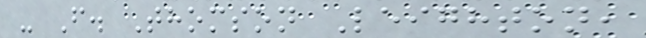- F. Thomson Leighton,
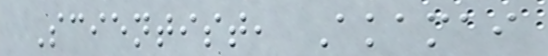Scientist, Akamai
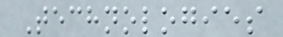Technologies
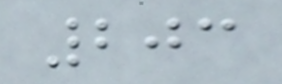203
